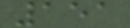151
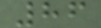86
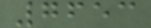7653
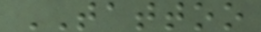TATTOO
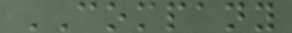COMPANY
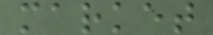market
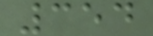354
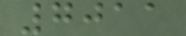7011
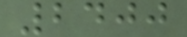2400
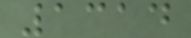1314
